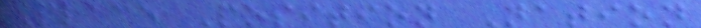Place Position Nation
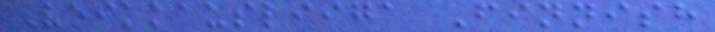Veikkausliiga Finnish
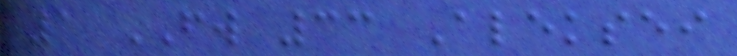1 FW 33 Aleksei
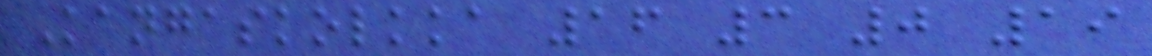Kangaskolkka 16 3 0 19
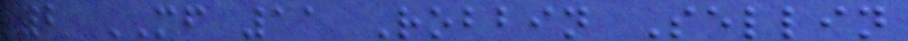2 MF 11 Robbin Sellin
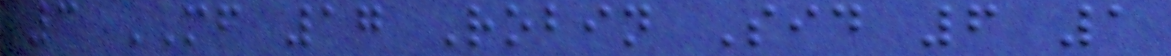3 MF 17 Robin Sid 6 1
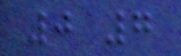0 7
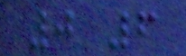0 6
